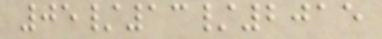05/13/2015
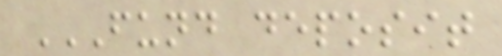FUND DEPOSIT
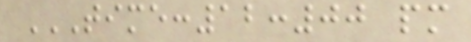TIME:12:00 PM
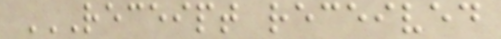RECEIPT RECEIVED
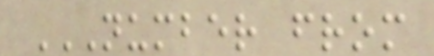NUMBER FROM
